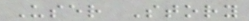User Story
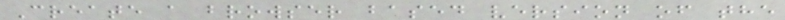Create a browser based version of the
